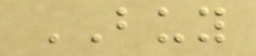BUY
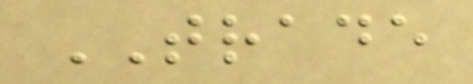TRADE
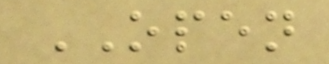OPEN
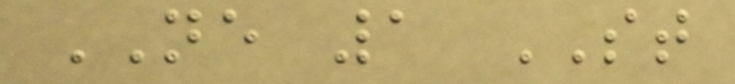NE 1 ST
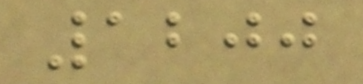1200
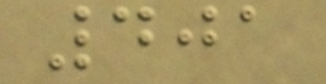401
